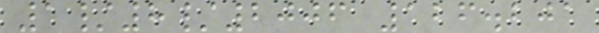1/8/2006 126.201
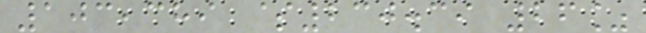103,389 $230.39 26%
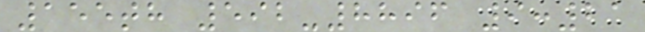155th 592-8896 9:21
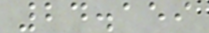24.159
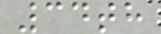34th
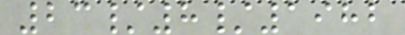23/8/1982
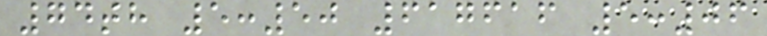74th 5:50 617616 5:06
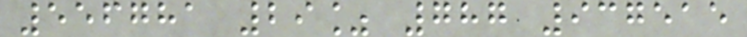556781 29% 787 937515
